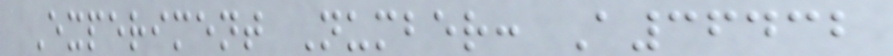Experiment Number: A36432
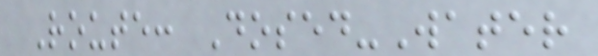Route: Dosed-Water
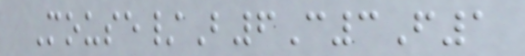Mouse/B6C3F1
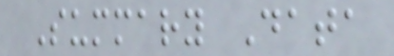Summary Data
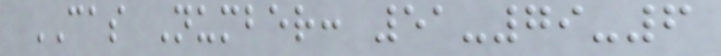CAS Number: 51-79-6
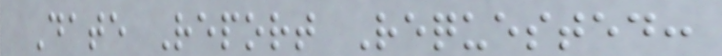Date Report Requested:
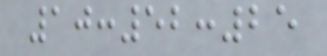10:52:25
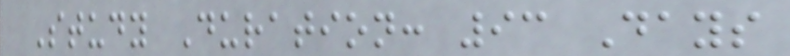Study Duration: 93 Days
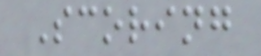Scoring
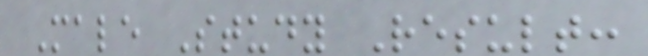Male Study Result:
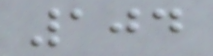104
